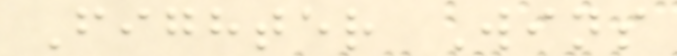Fighter Wins
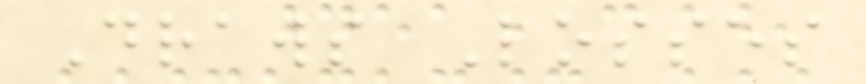Draws Losses
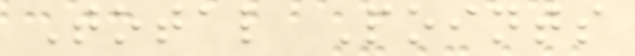Total Points
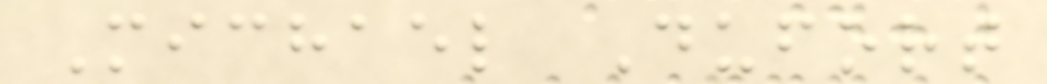Michael Dufort
